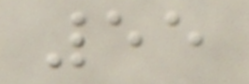55
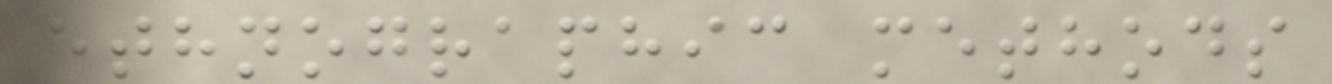ethnographic methods
